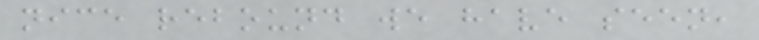nice rebound we have seen,
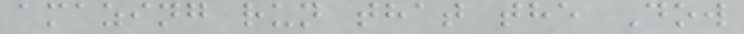amazing run that the Dow
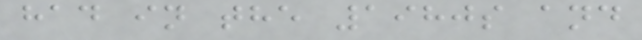had in the 1980s and
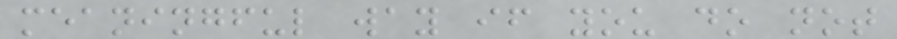meaningful way if you do not
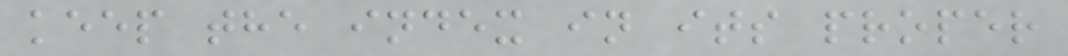keep the index in its proper
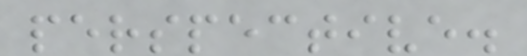perspective.
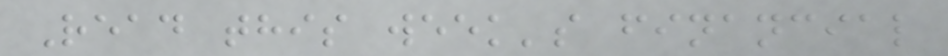Read this week's financial
